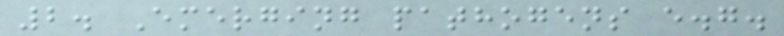2. Emerging pathogens e.g.
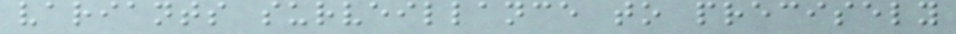variants surveillance to precisely
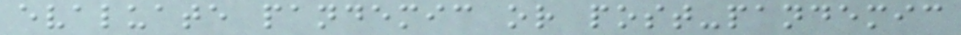evaluate pandemic or post-pandemic
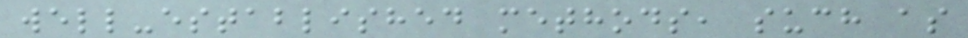well-established methods, such as
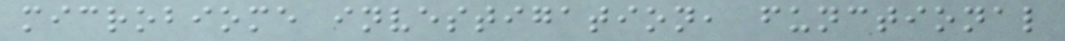microbiome investigation, functional
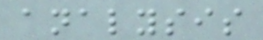analysis
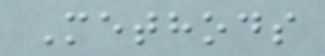Methods
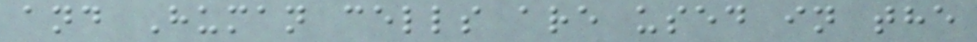and Human cells are used in the
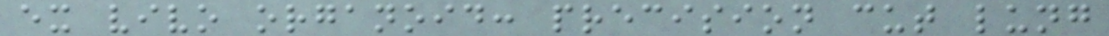ex vivo organoid: precision cut lung
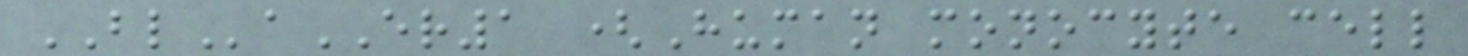BLaER1 (Human monocyte cell
